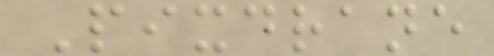Pixdrane
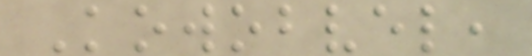Kowobvel,
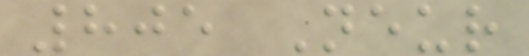805 Neur
